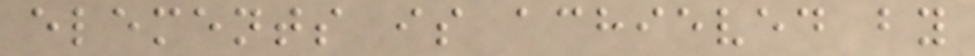elements is achieved by
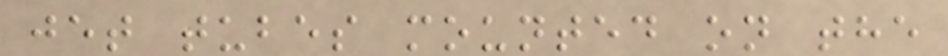jet tubes mounted on the
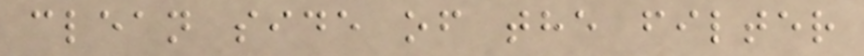clean side of the filter
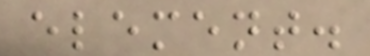element.
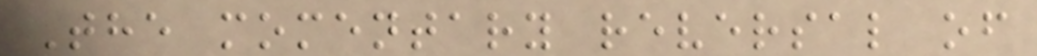The momentary reversal of
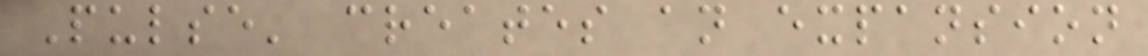Pulse' creates an expansion
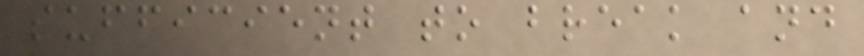sufficient to break and
